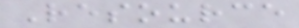Resource
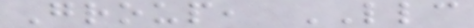Group, LLC
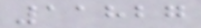11827
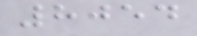8054
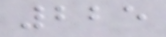225
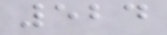524
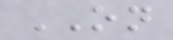ON
